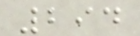294
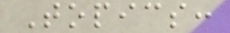Topics:
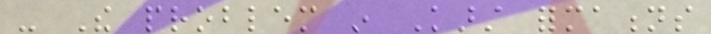- The problem in Karst formations
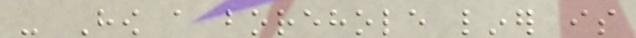- How a borehole liner is
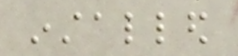installed
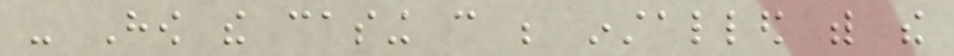- How the casing can be installed with the
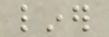liner
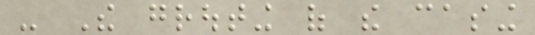- The grouting of the casing
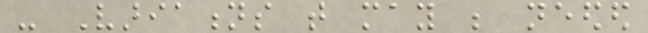- Variations that may be needed
